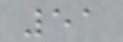51
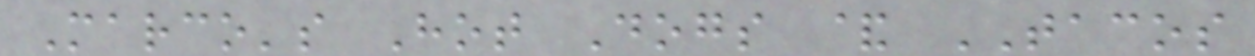Marco's Hot Dogs & TACOS
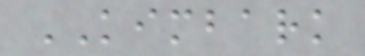KIMBARK
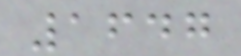1647
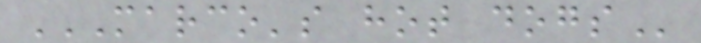MARCO'S HOT DOGS
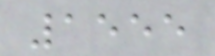1555
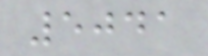5041
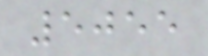5055
